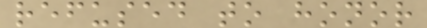refused to honor
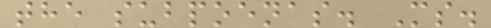the subpoenas. Ms.
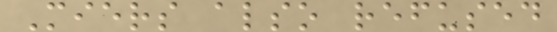Miers also refused
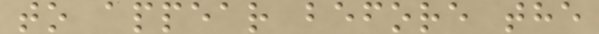to appear before the
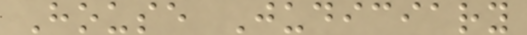House Judiciary
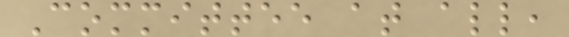Committee at all,
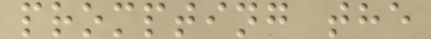prompting the
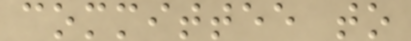committee to
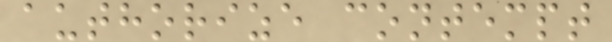authorize contempt
